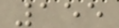155
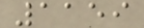1159
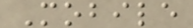Mobile
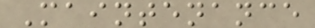Maintenance
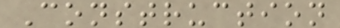Construction
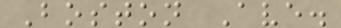Boston Ave.
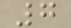7
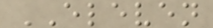ELEVEN
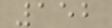152
